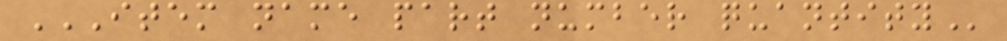ITEM NAME PART NUMBER QUANTITY
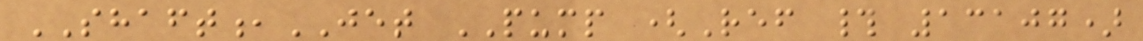SHAFT,JET PUMP (Ref # 13107)
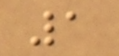1
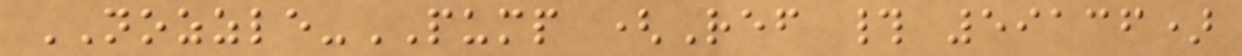NOZZLE-PUMP (Ref # 59136)
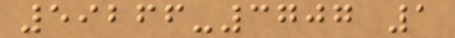59266-3707 1
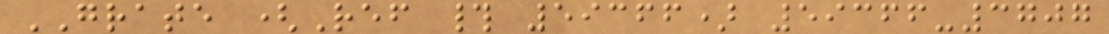GRATE (Ref # 59366) 59366-3707
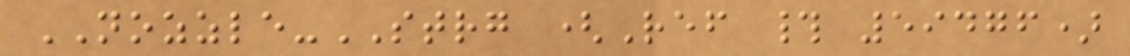NOZZLE-STRG (Ref # 59476)
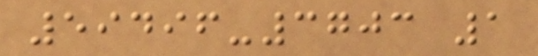59496-3703 1
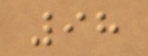98
